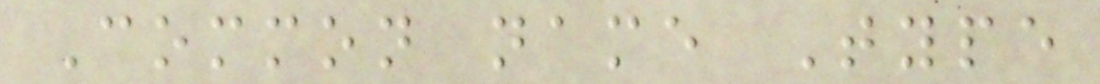Common name Type
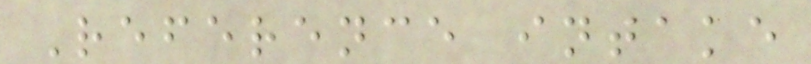Reference intake
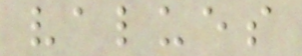values
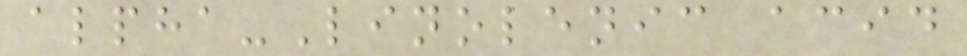alpha-Linolenic acid
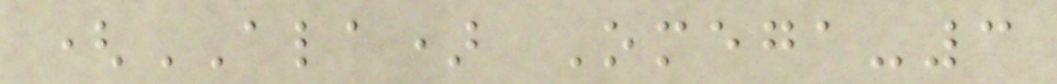(ALA) Omega-3
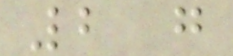2 g
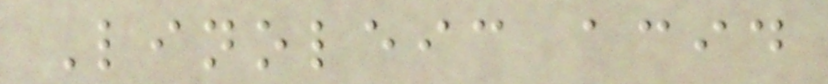Linoleic acid
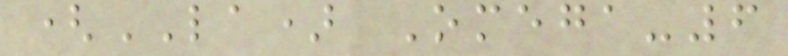(LA) Omega-6
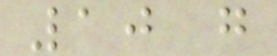10 g
